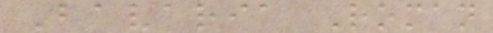Bavaria Roman
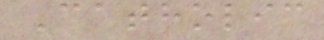Catholic
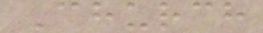Church
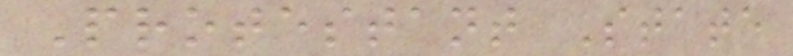Protestant State
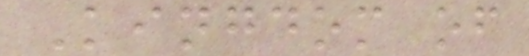Kingdom of
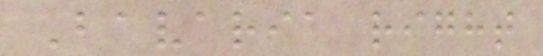Bavaria right
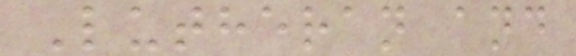Lutheran and
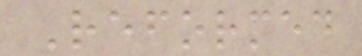Reformed
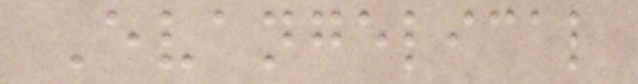Evangelical
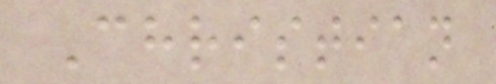Christian
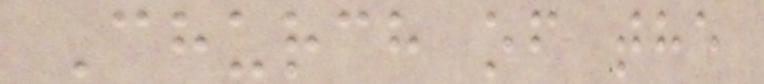Church of the
